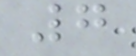7
